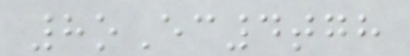8oEc4tgh
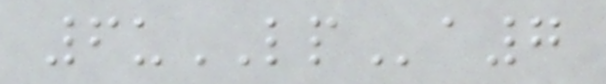6uLPa7
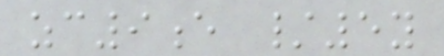zc9e /5y
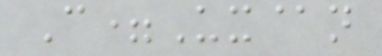C=Ux@n
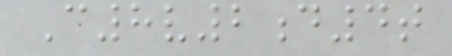C8v2d4t
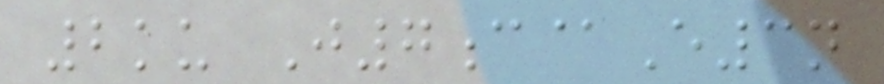2ku J7c@E3n
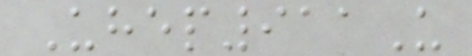Uhep911U
